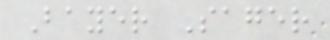Bayer Sager
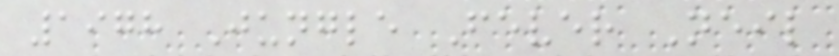1978 Jungle Fever Neil
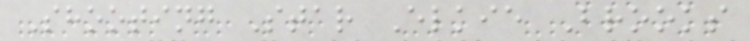Shooting Star Elkie Brooks
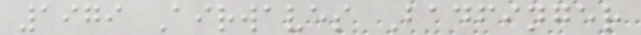1979 Airwaves Badfinger
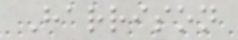Harrison
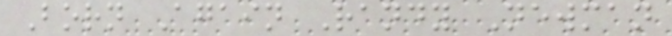Born Again Randy Newman
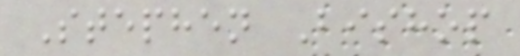Stephen Bishop
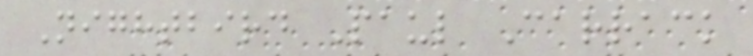Nightbird Paul Carrack
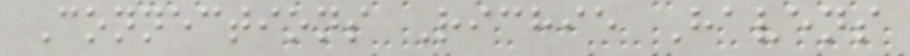Connections Richie Havens
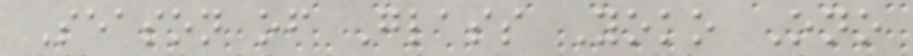Season of Glass Yoko Ono
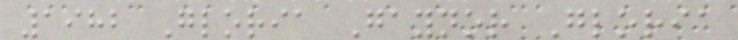1982 Gloria Gaynor Gloria
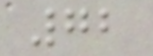72
